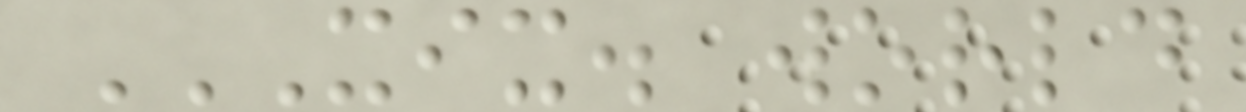XIX. WORLD
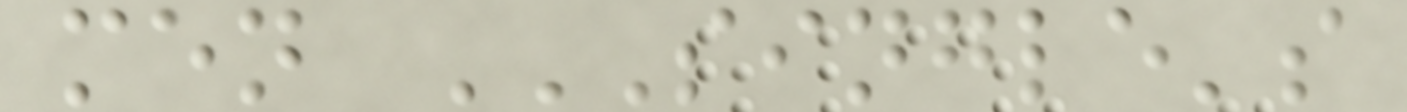men SINGLE'S
